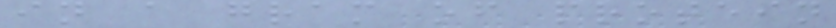in a gram of protein
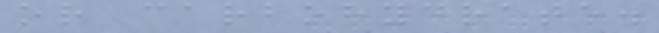or carbohydrate.
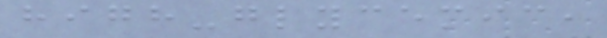high-glycemic,
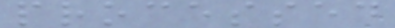processed
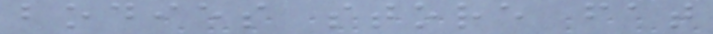bodies store fat
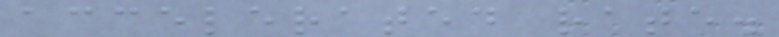accelerated rate.
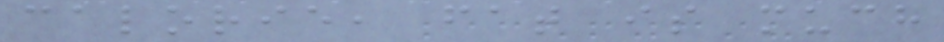calorie, fat is much
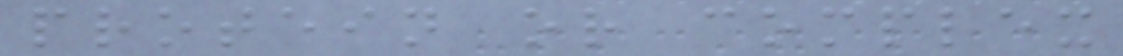protein or complex
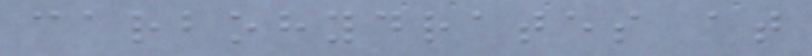carbohydrates at
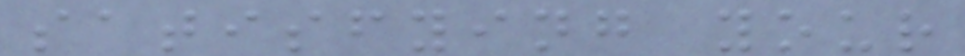satisfying your
